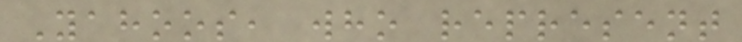Yahoos, who represent
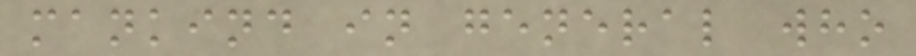mankind in general who
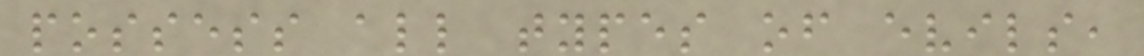possess all types of evils,
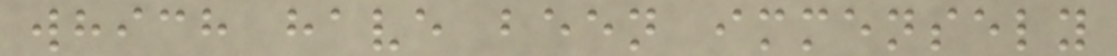which have been immensely
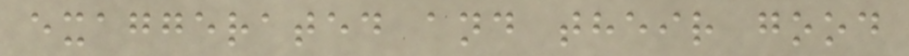exaggerated and their good
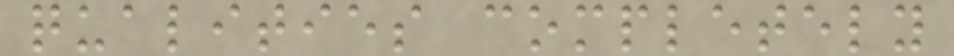qualities completely
